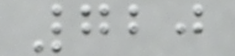720
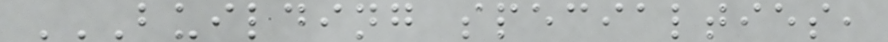BUILDING SPECIALTIES,
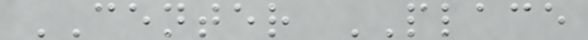CENTER PLACE
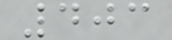403
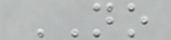NO
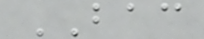BAC
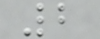2
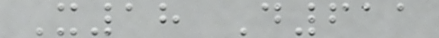X18 D611
